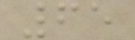65
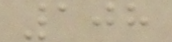108
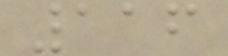116
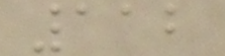112
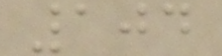104
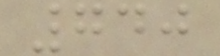740
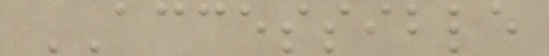ACCESSIBLE
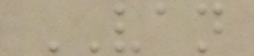VAN
